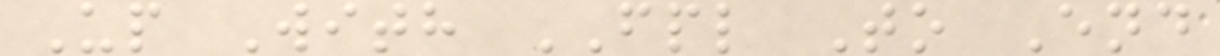Up With FPL To End
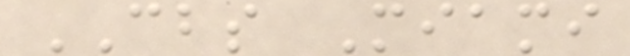CBS Miami
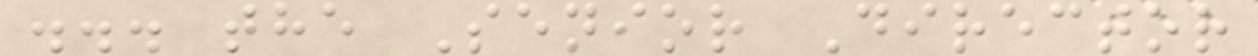... the Senior Director
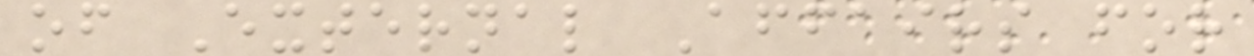of External Affairs for
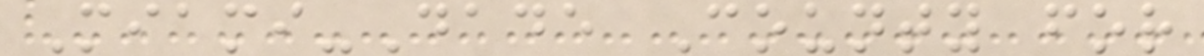Miami-Dade County for
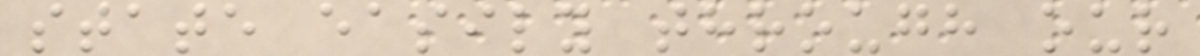state easily through our
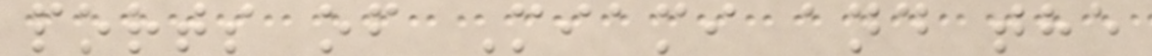ports of Miami and the
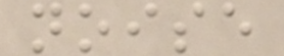noise
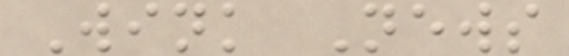Wink News
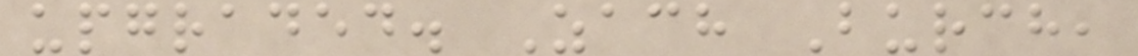upgraded. Zach Burch,
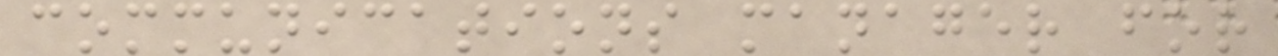communications manager for
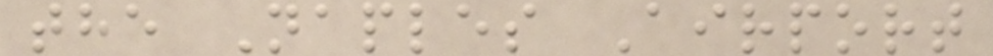the Naples Airport
